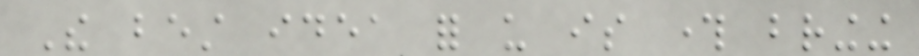The best idea for us is through bringing
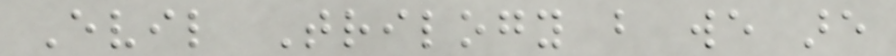Evil Trilogy but we are
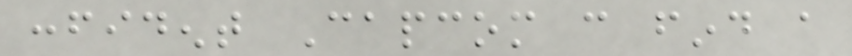confident Capcom can find a
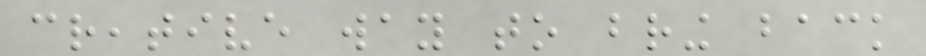creative way to bring back
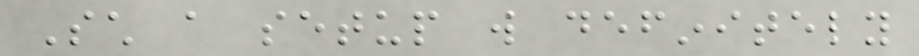Such a setup will definitely
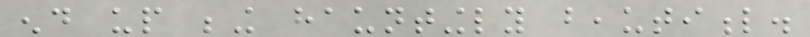end up being hauntingly beautiful.
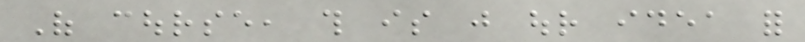Of course, this is just our idea for
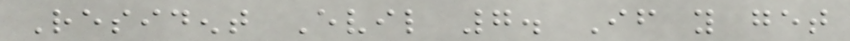Resident Evil 7. If you get
